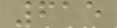615
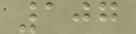107
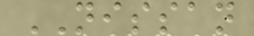NISSAN
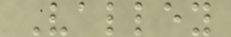Valley
